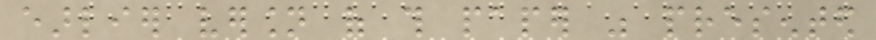earlier version of this paper was presented
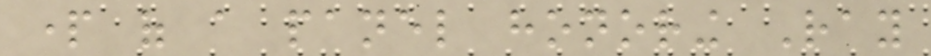part of a panel honoring Ray
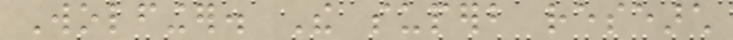Wolfinger. The superb research
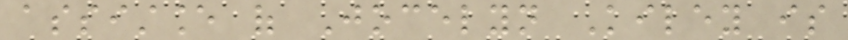assistance of Jocelyn Kiley is
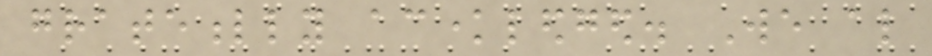gratefully acknowledged. We also
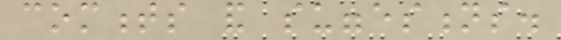comments and suggestions.
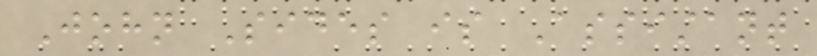John Sides is Assistant
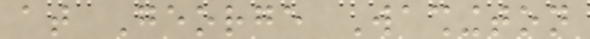at George Washington
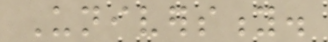University.
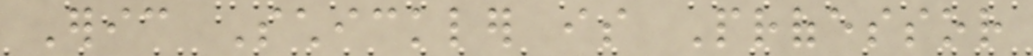Eric Schickler is Professor
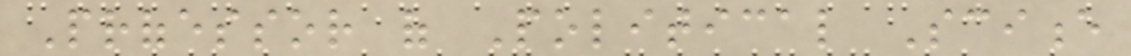Professor of Political Science
